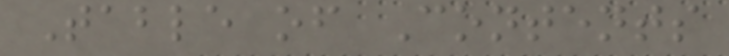Table of Contents
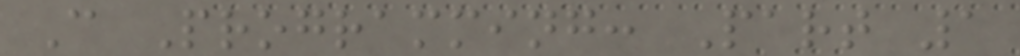C Programming: Part 1
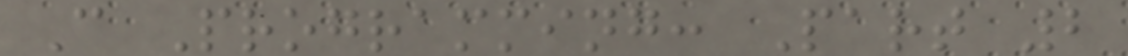C Programming: Part 2
